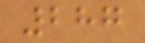287
